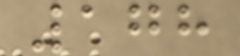178
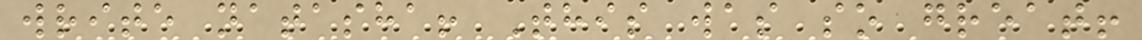write natasha! This was so great!
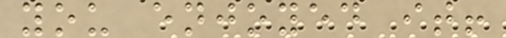you enjoyed it!
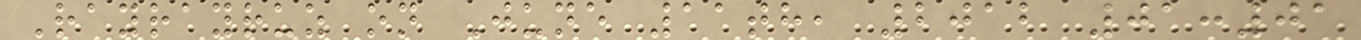Rayrayruz on June 11th, 2012 01:01
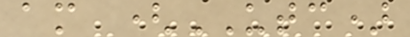am (UTC)
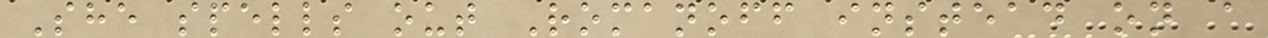She spells out Romanoff instead on a
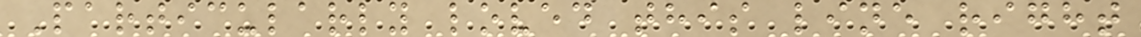Particularly loved this line right
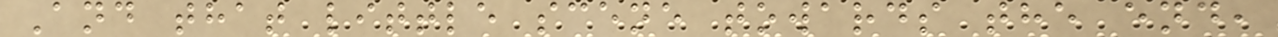And that little scene towards the end,
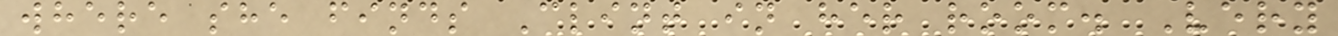where she finds Clint in her room. Very
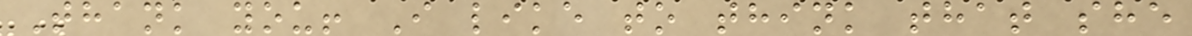Thank you! I like to think that she
